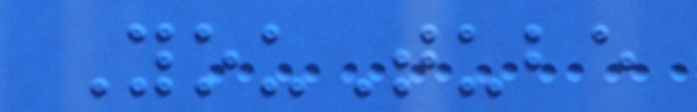YouTube
